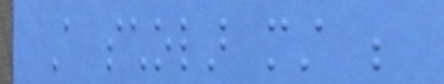A scholar must be
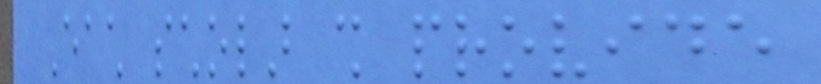Each scholar shall provide
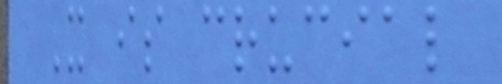It is crucial
